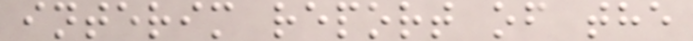interim report of the
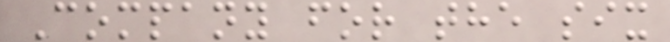Company for the six
